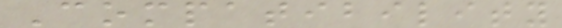Compatibility
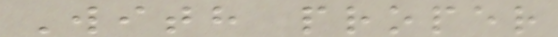With proper
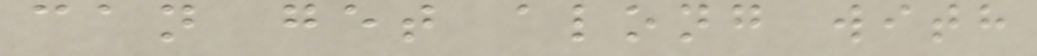can get along with
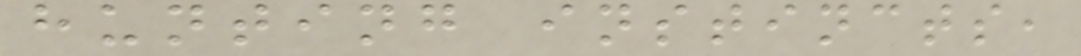hunting instincts,
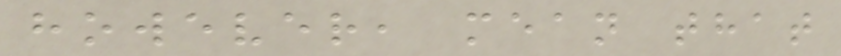however, mean that
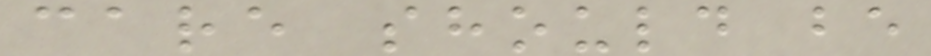care should be
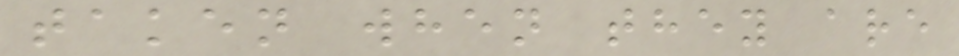taken when they are
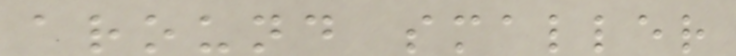around smaller
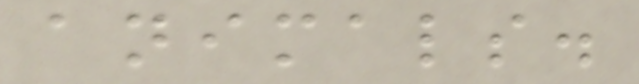animals.
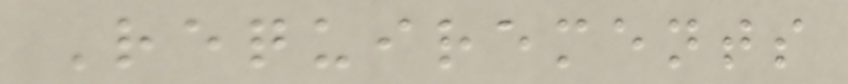Requirements
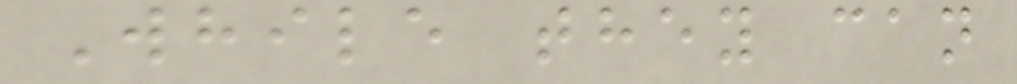While they can
